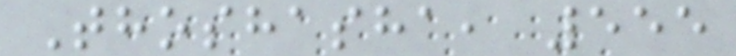Thoshasha, 555
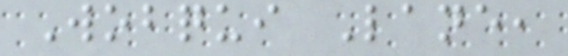Wobqui Lane,
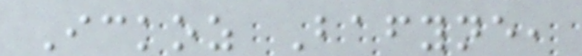Ickoz Bafyne,
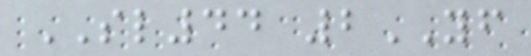SL44 2YF
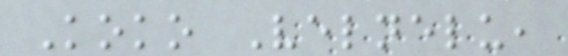Koko Velnelu,
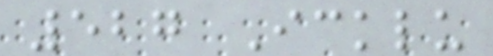527 Icklu
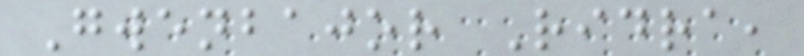Gwenbajor Ridra,
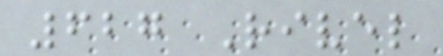627 Rivel
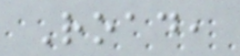Road,
